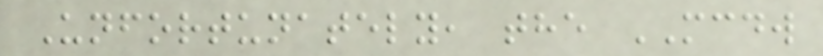Unfortunately, the MCDW
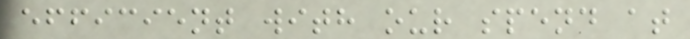efficient with our spend at
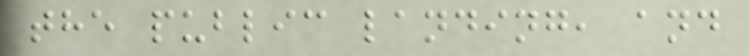the public landing, and
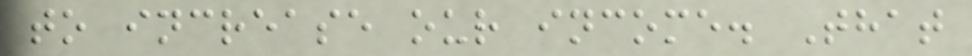to increase our income. That
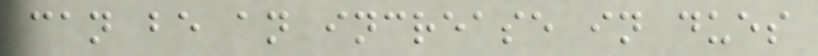can be an increase in dues
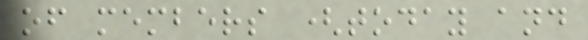of members (today and
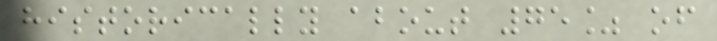historically about 75% of
